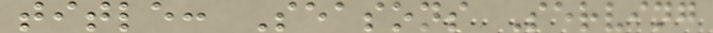title: Seasons Serving
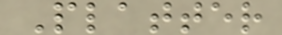Platter
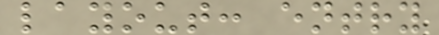layout: entry
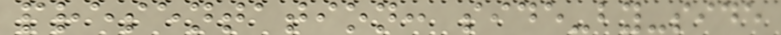presentation: side-by-side
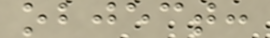object:
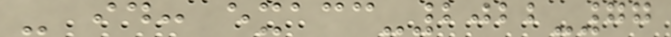- id: exacc-2022-77
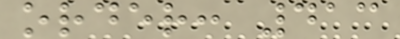order: 413
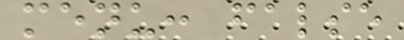menu: false
